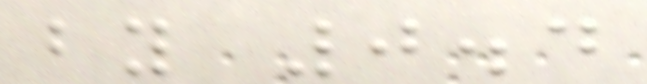by 0.4
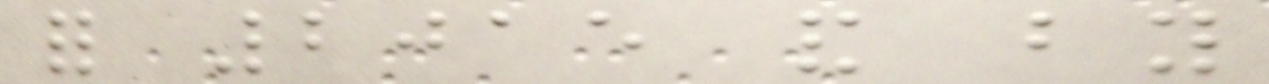for 2015 and by
